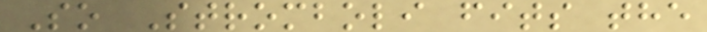So Stromboli fits the
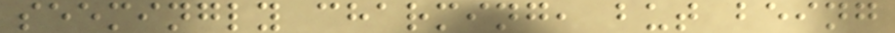seemingly charming, but being
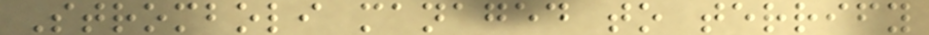Stromboli managed to terrify
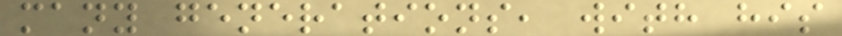many generations, with his
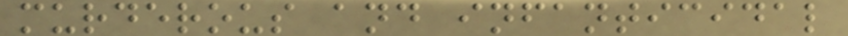murderous and infanticidal
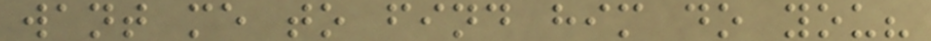want me to find him do you?
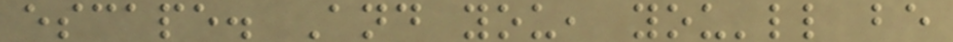escape. And you, you'll be
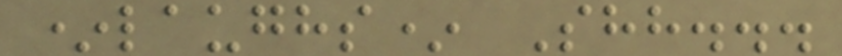*laughs* Shh...
